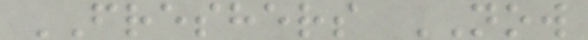FRESHERS NOW
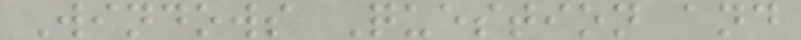Windows Question and
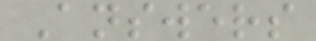Answers
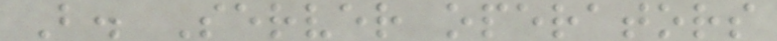B. Server operators
